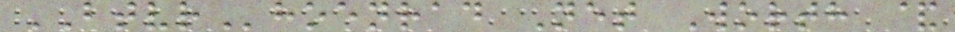BTVRhoenrad Net Worth &
